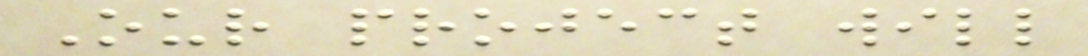Our project will
